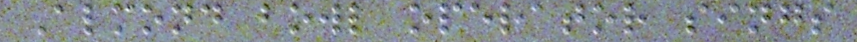Almond bowl operator sings
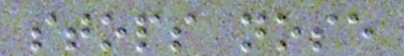stops nose
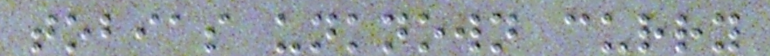tobias unknown curry
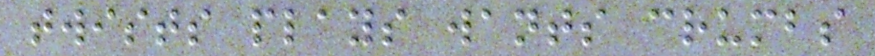twists plays wants crumbs
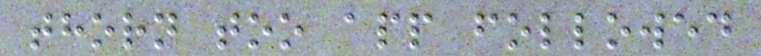thorn too app followed
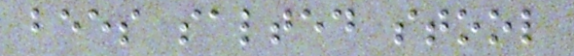bees salted stool
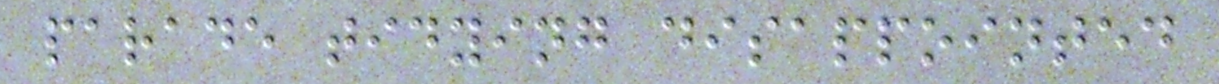parade tidying disappointed
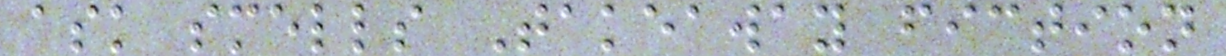ask smells Takeaway fiction
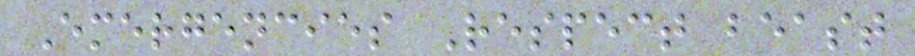Emergencies Respect beast
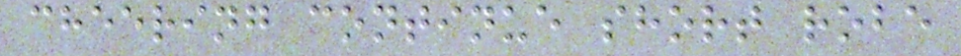cheering continue short robe
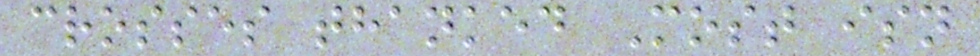crosses thanked Most isn
